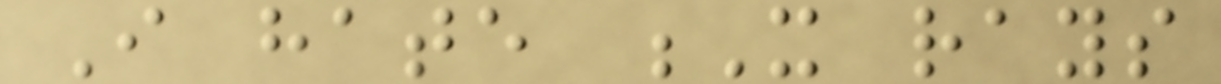I hate X rays
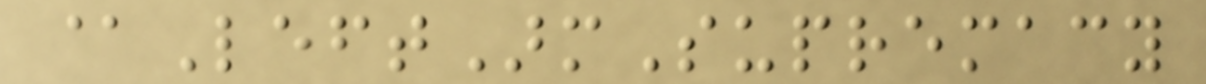@LeftArmSupremacy
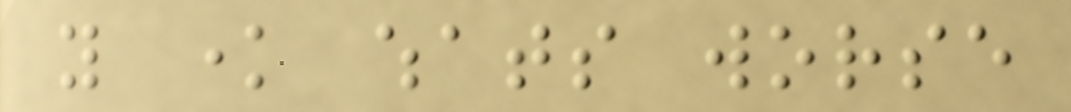you know whats worse
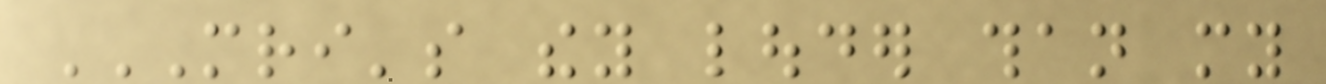MRI'S THEY LOUDER THAN MY
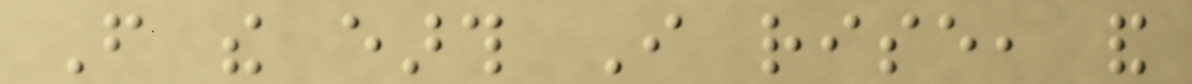From the earth I rise, and
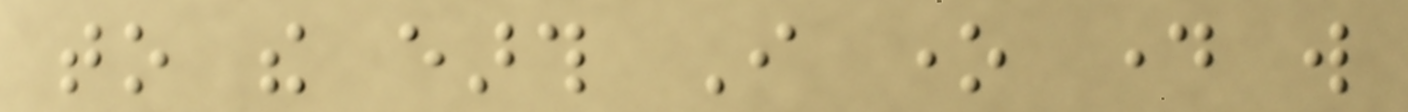to the earth I one day will
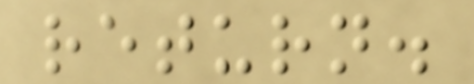return.
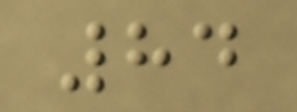84
